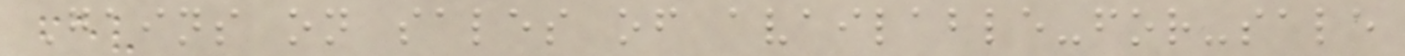Gains on sales of available-for-sale
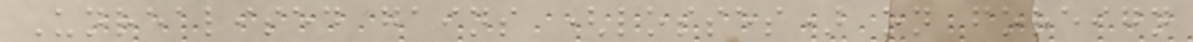Unrealised gains (losses) on foreign
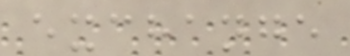exchange
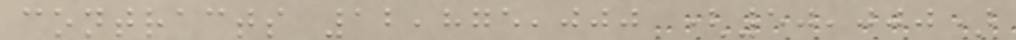contracts 12,875,000 (50,000)
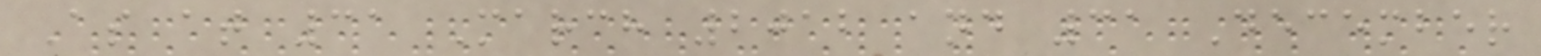As at 31 March 2012 and 31 December
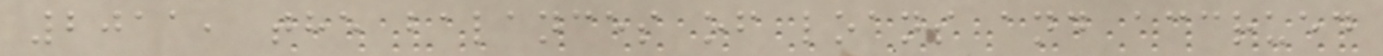2011, the balances of loans and accrued
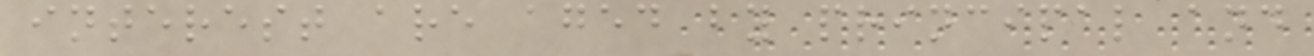interest are aged by principal and
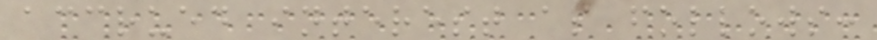accrued interest as follows:
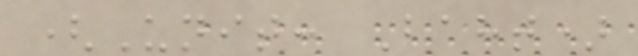(Unit: Baht)
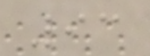93
